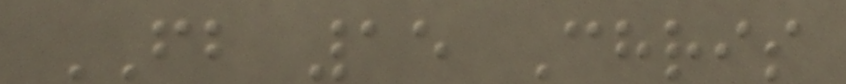FB 15 Chris
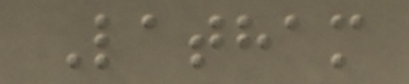Latham
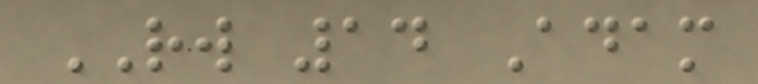RW 14 Adam
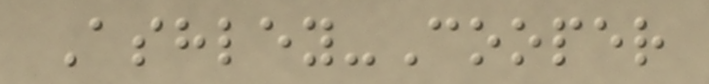Ashley-Cooper
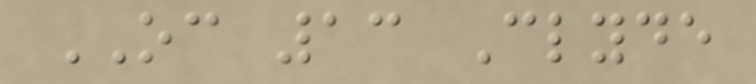OC 13 Clyde
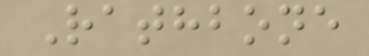Rathbone
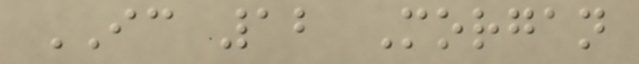IC 12 Morgan
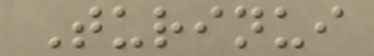Turinui
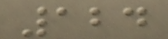124
